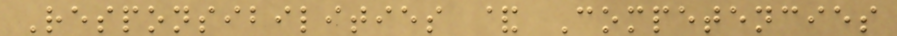Responsibilities & Competencies
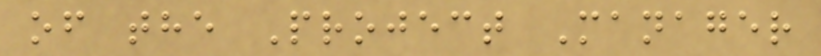of the Project Manager
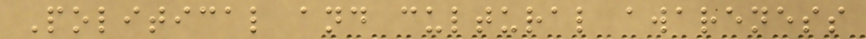Political and cultural awareness
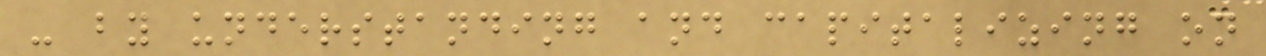- by understanding and capitalizing on
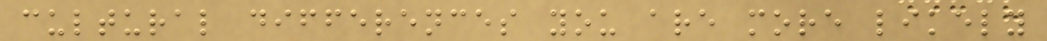cultural differences you are more likely
